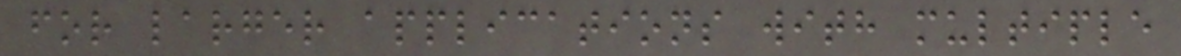for larger applications with multiple
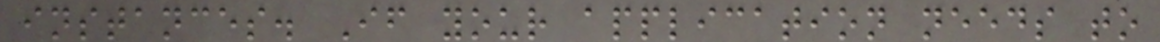instances. If your application needs to
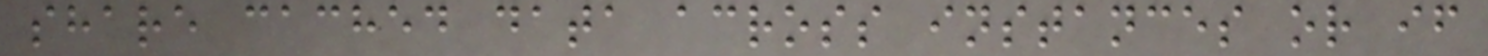share cached data across instances or if
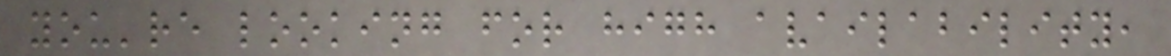you're looking for high availability,
